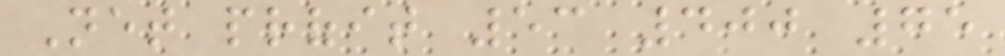Net profit 53 400 75
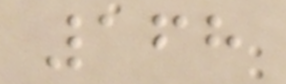168
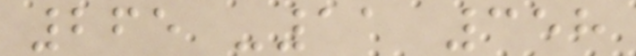265 -11 358
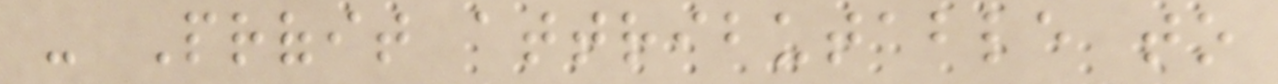- Profit attributable to
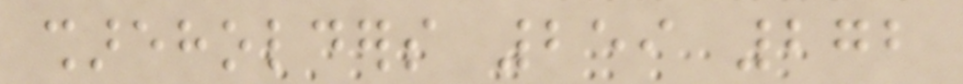shareholders 259 272
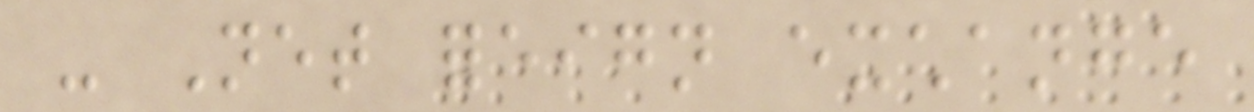- Net foreign exchange
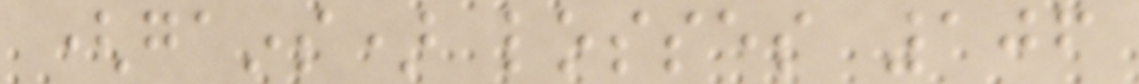(gains) losses 106
